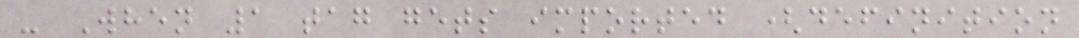- When 1 tag gets imported (definition
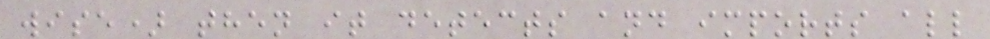wise) then it detects and imports all
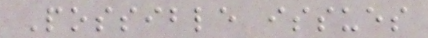Possible issues
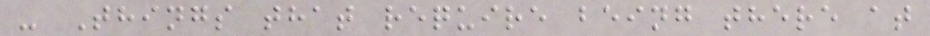- Things that require being there at
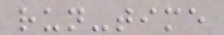run-time
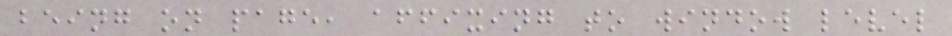being on page, affixing to window level
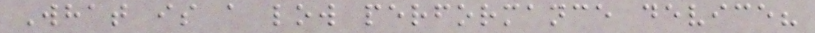What is a low performance device?
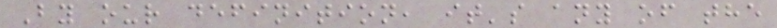By our definition, it's any of the
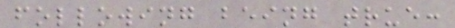following being true:
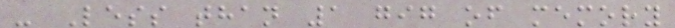- Less than 1 gig of memory
